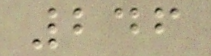246
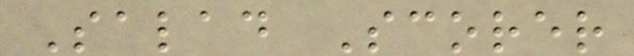Salad Scorer
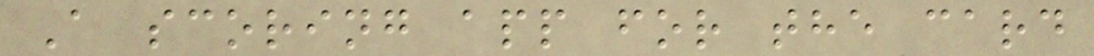A scoring app for the card
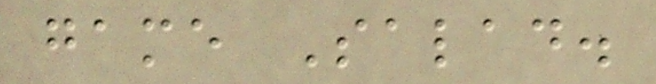game Salad.
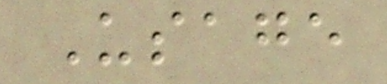Usage
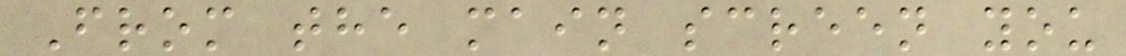From the main screen you
